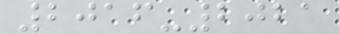2016-2021
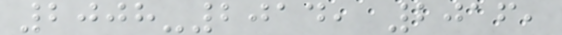2008-2014, 2016,
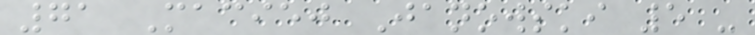71 Maciej Janowski 5 -
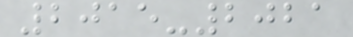2015-2021
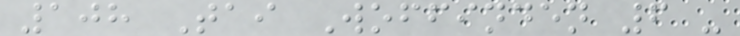108 Tai Woffinden 6 -
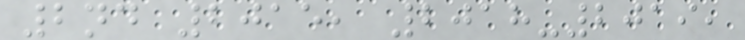2nd 2015, 2018-2019,
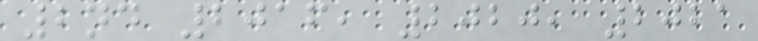2nd 2016, 2020, 2021
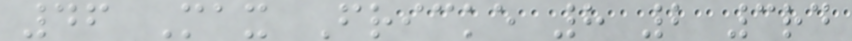46 Max Fricke 8 2 3rd
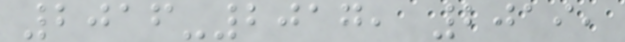2016-2017, 2019,
